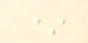*
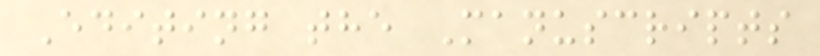Editing the Manuscripts
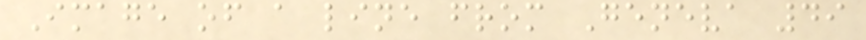Image of a line from Geneva 49
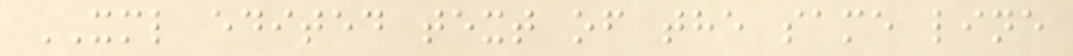XML edited text of the same line
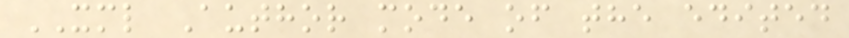XML Author mode of the edited
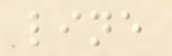line
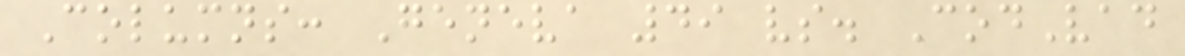Columns: Geneva 49 vs. CodVad
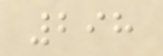298
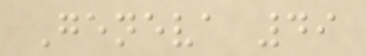Geneva 49
